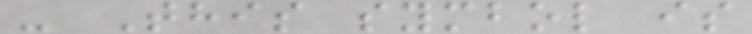- This symbol is
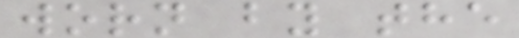worn by the
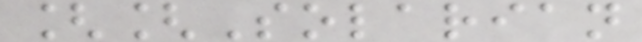[[Solarian
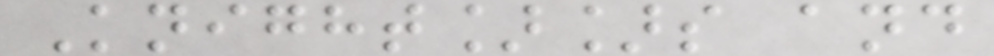Knight]]s and
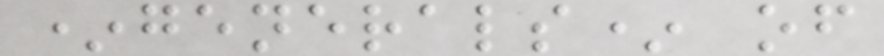*generals* of
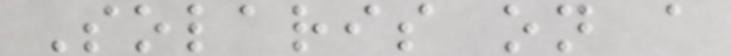Solaris on a
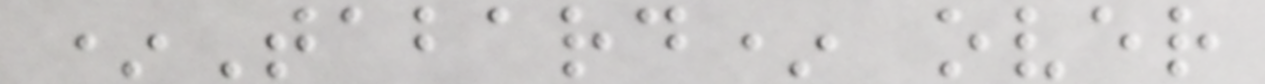*Tabard* over
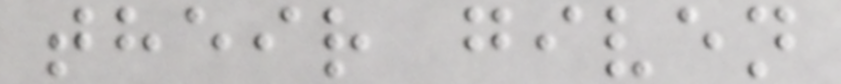their given
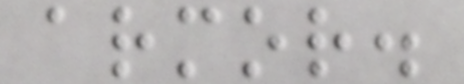armor.
